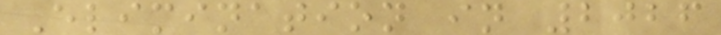Elimination in 2026
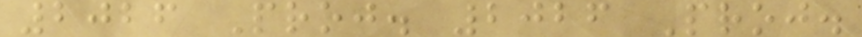2026 Proj. 2026 Proj.
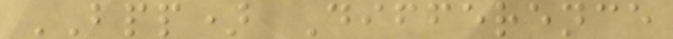BPP) Difference
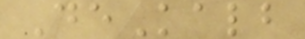DeKalb
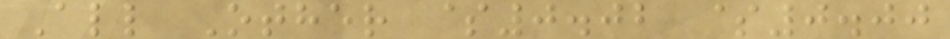All Other $0.02 $0.00
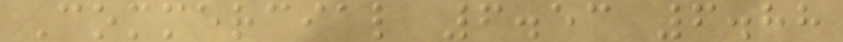Commercial 6.53 6.88
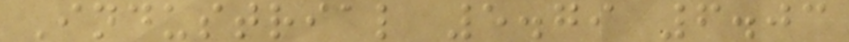Industrial 5.79 6.03
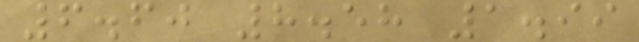6.60 8.58 1.99
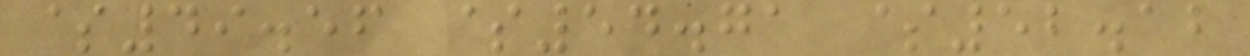$49.56 $54.71 $52.12
